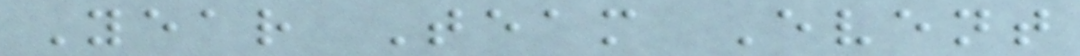Year Team Event
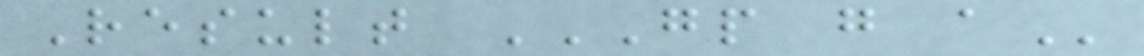Result GP G A
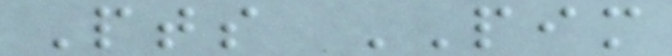Pts PIM
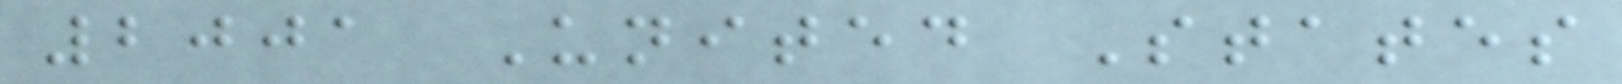2001 United States
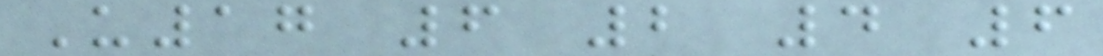U17 6 2 4 6
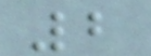2
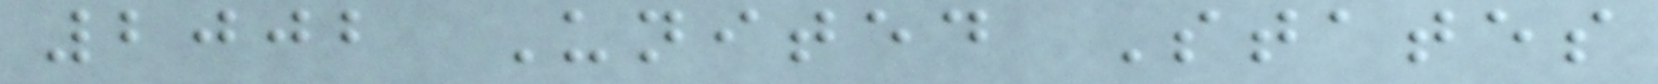2002 United States
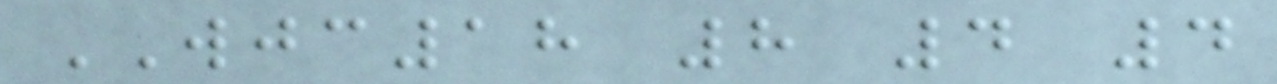WJC18 8 4 4
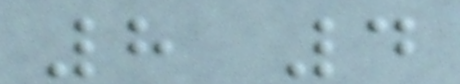8 4
